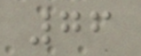76
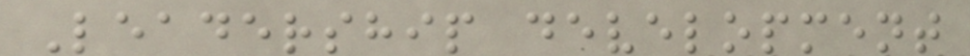Leadership development
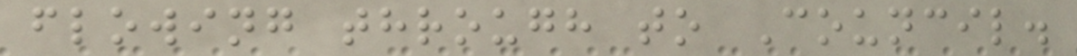flowing through to Council.
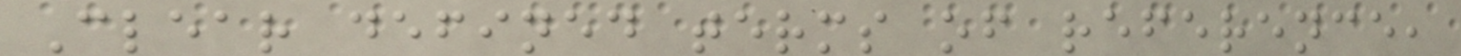Clear defined terms of reference,
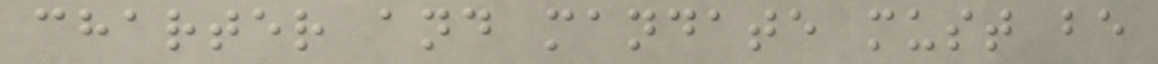charter and mandate must be
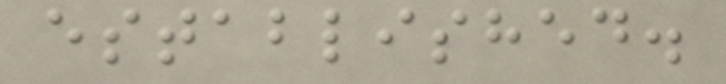established.
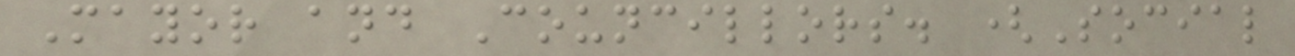Mayor and Councillors. (Social
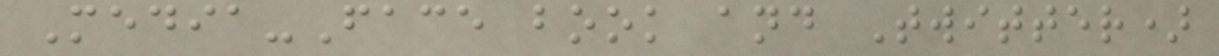Media-Face book and Twitter)
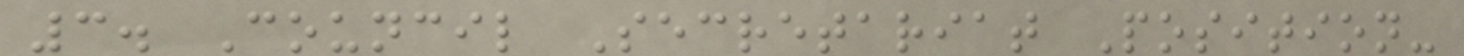3. Council Secretariat Position-
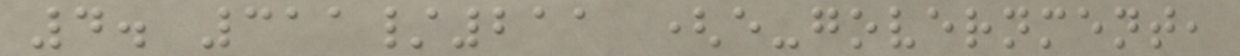4. 311/211 (e-government,
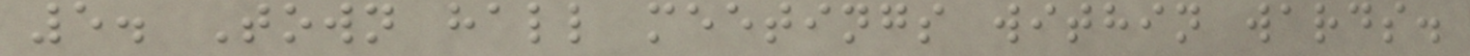5. Town hall meetings within wards.
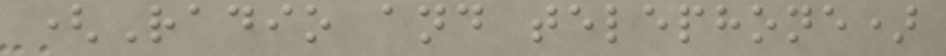(Radio and telephone)
